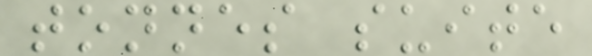tonnes suite
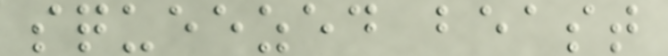squeezed beast
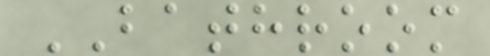BATHROOM
